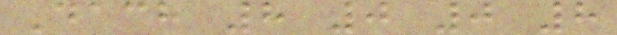Dach 8 0 0 8
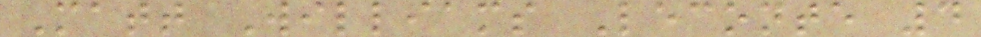Matt Williams Leconte 4
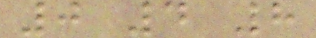0 4 8
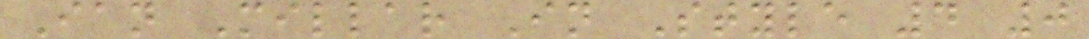Ian Millar In Style 4 0
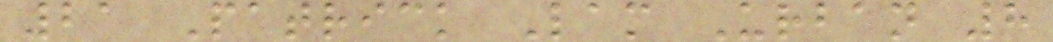21 Patrick Lam Urban 8
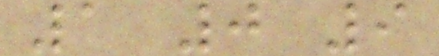1 0 9
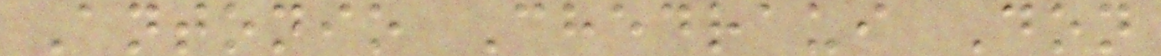Antonio Chedraui Don
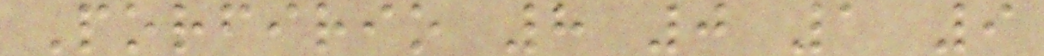Porfirio 8 0 1 9
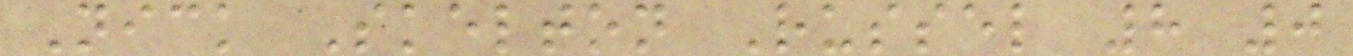Nick Skelton Russel 8 0
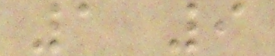1 9
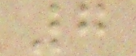7
